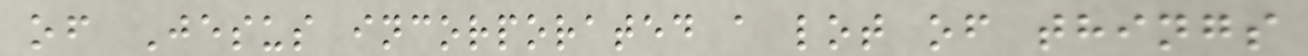of Jesus incorporated a lot of things
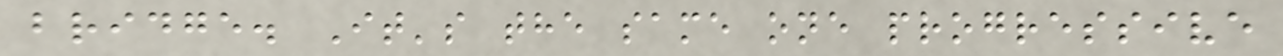bridge. It's the same one progressive
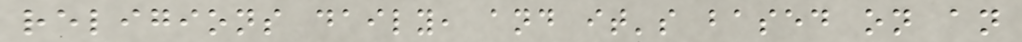religions daily, and it's based on an
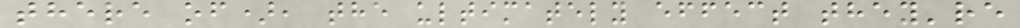there of), the ultimately effect they're
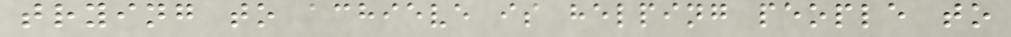trying to achieve is helping people to
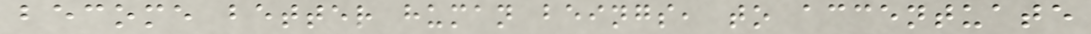become better human beings, to accentuate
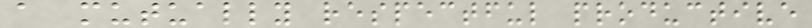a mutually respectful productive
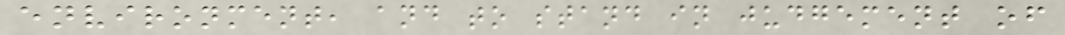environment, and to stand in judgement of
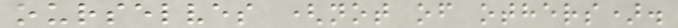ourselves (not of others).
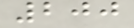200
